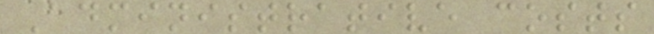Administrative costs
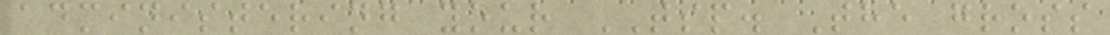administering your TSP. The gross
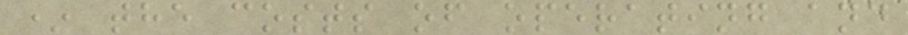* the costs of operating and
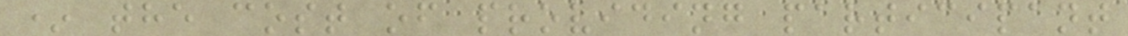* the cost of providing participant
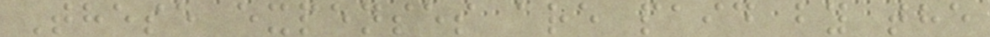These expenses are paid by the
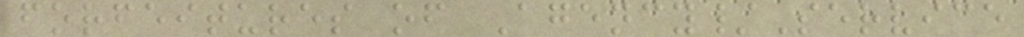forfeitures of Agency/Service
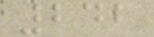242
